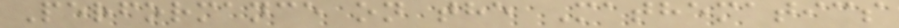Performance on the Mathematics
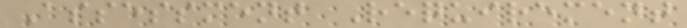Assessment Requirement
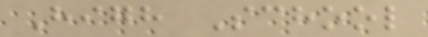High School
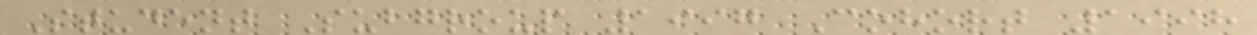Student Subgroup 1997 Cohort 1998
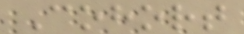Cohort
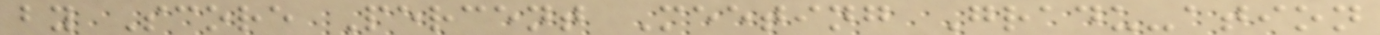by Score Percent Meeting Gradu-ation
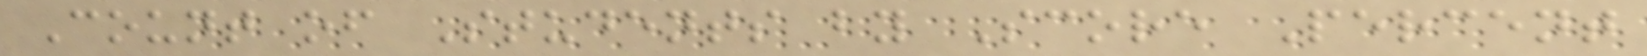Count of Students by Score Percent
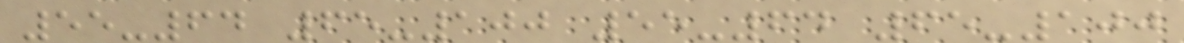55-64 65-100 55-64 65-100
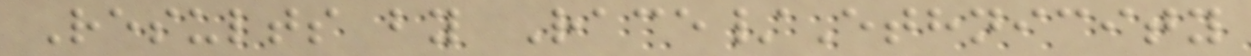Results by Race/Ethnicity
